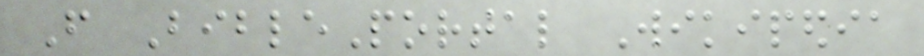From BiblePortal Wikipedia
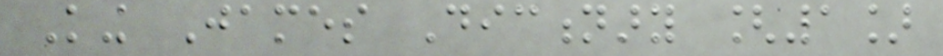King James Dictionary [1]
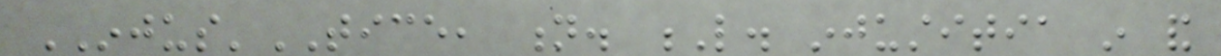INJUS'TICE, n. L. injustitia in and
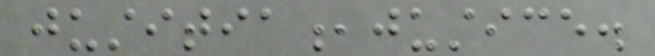justitia,justice.
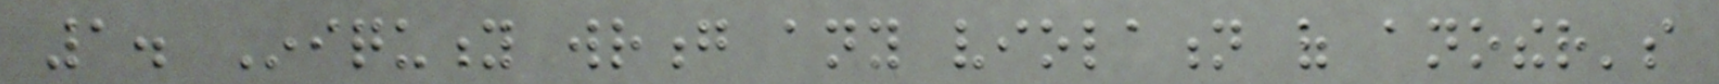1. Iniquity wrong any violation of another's
